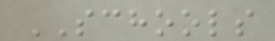SCHOOLS
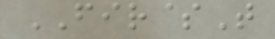FIR$T
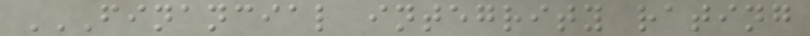FINANCIAL INTEGRITY RATING
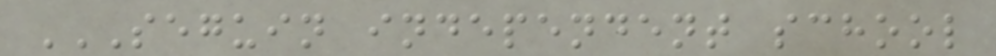SEGUIN INDEPENDENT SCHOOL
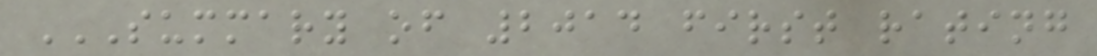SUMMARY OF 2014 FIRST RATING
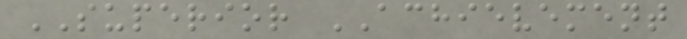SUPERIOR ACHIEVEMENT
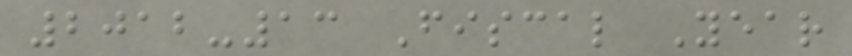2012-13 Fiscal Year
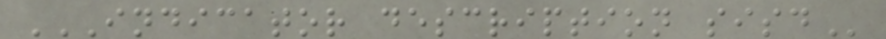INDICATOR DESCRIPTION SISD
